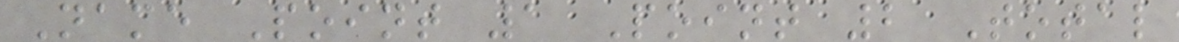Name Point 1 Point 2 Total
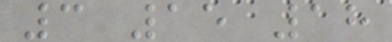3 15 18
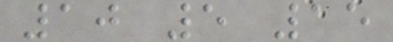10 5 15
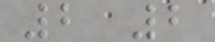2 2
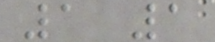1 1
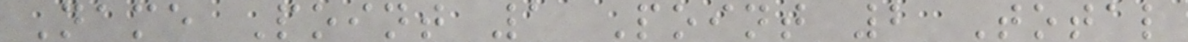Name Point 1 Point 2 Total
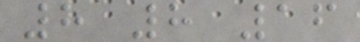8 8 16
